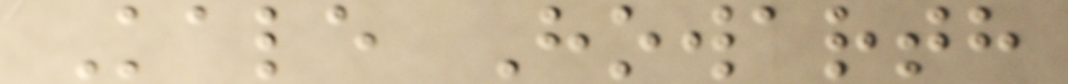Kale Howarth
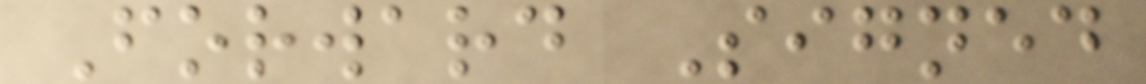Forward Signed
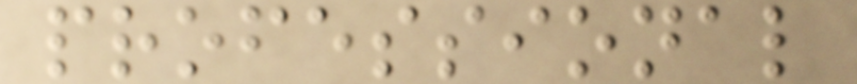professional
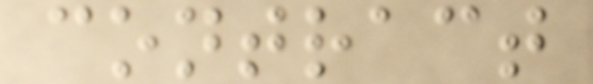contract
